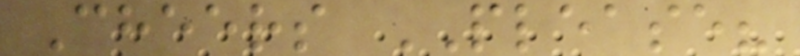Cheers PLEASE?
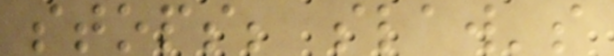stops; slaw's
